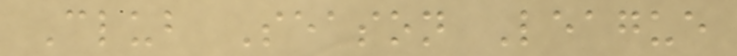Club Season League
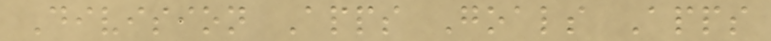Division Apps Goals Apps
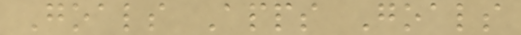Goals Apps Goals
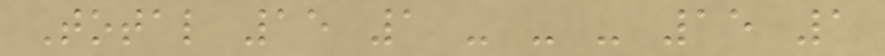Total 15 1 - - - 15 1
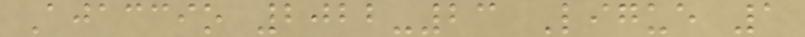Ajaccio 2022-23 Ligue 1
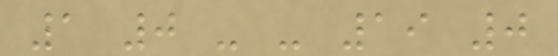1 0 - - 19 0
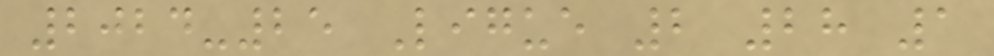2024-25 Ligue 2 28 1
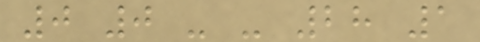0 0 - - 28 1
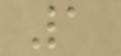1
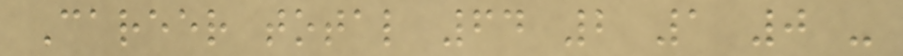Career total 64 2 1 0 -
